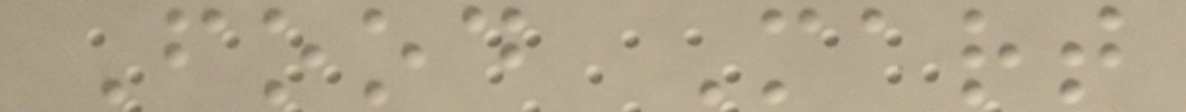Food Mart
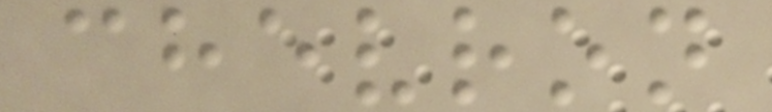chevron
